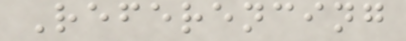Referencing
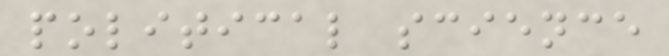political science
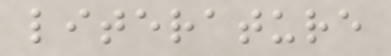literature
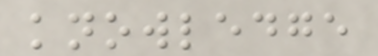knowledge
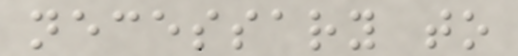necessary to
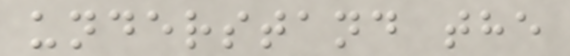understand the
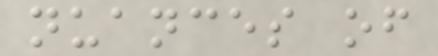nuances of
